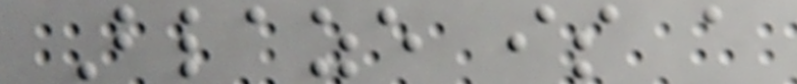Blaze is a
